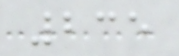235
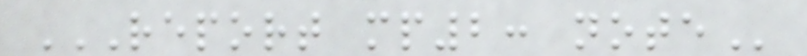REPORT MP2: NOTE
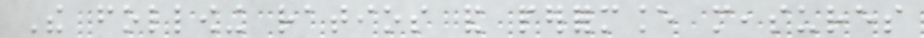The following ratios and performance measures
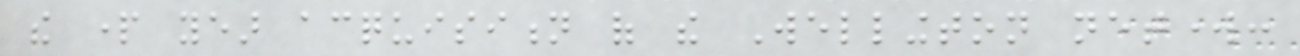the part year acquisition of the Wellington network:
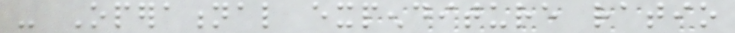- Operational expenditure ratio
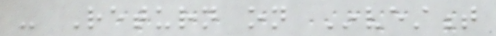- Return on Investment
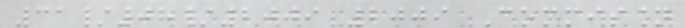31/08/2009 2009 Commission
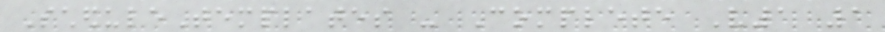ScheduleTemplates - Complete V1 1
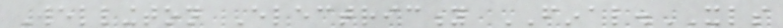Wellington Electricity FINAL.XLS
